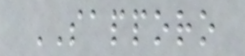SAPPORO
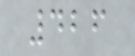426
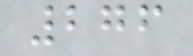276
